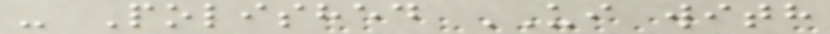- Polished UI with
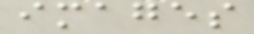images
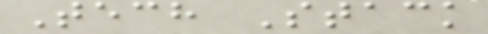Tech Stack
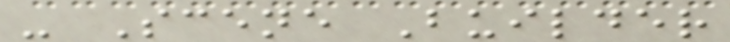- Scene Builder
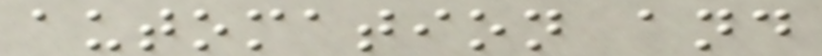automation and
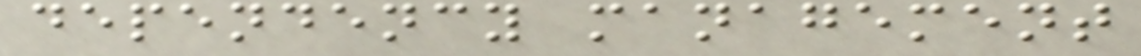dependency management
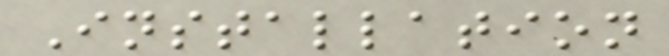Installation
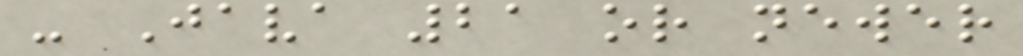- Java 21 or newer
